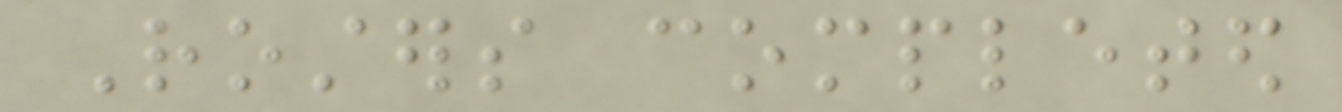Rosters completed
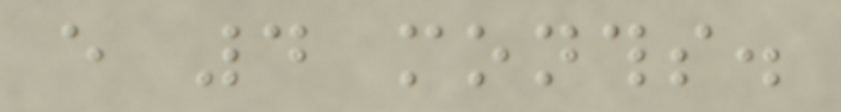every 4 months.
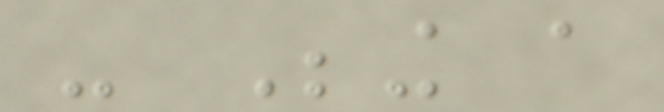- Being a
